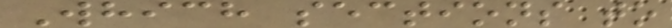Which sections to
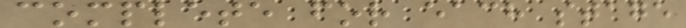complete for each stage
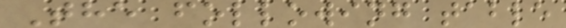The following table
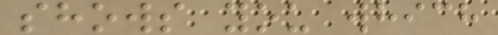shows you which
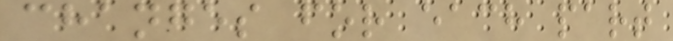changes for each part
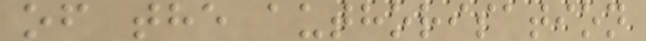of the authorisation
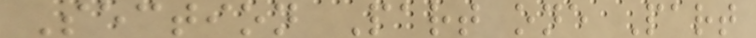Section Part one Part
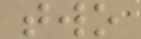two
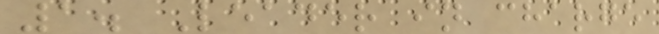1. Leader in charge
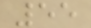55
